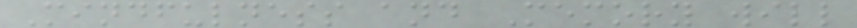Mindfulness and Memory will
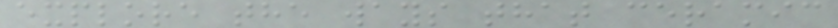explore the ways that ceramic
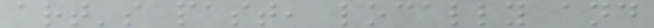art's past, locally and
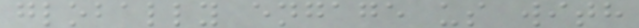globally engage us with
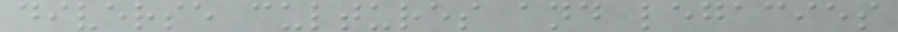diverse cultures and legacies
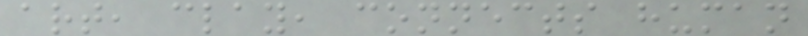art, clay, connects human
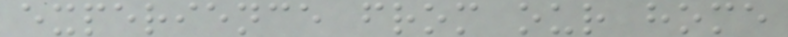experience from our home
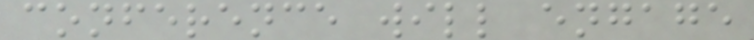conference will engage
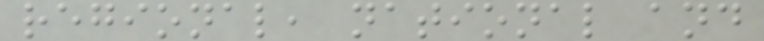regional, national and
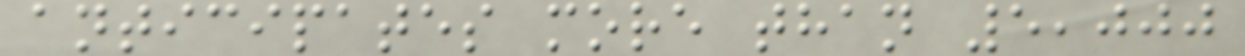anticipates more than 5,000
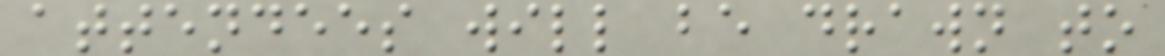attendees will be drawn to
